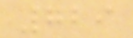729
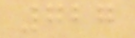727
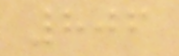806
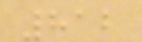812
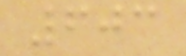603
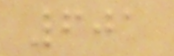601
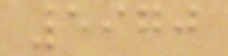5970
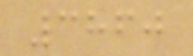3860
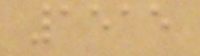1515
